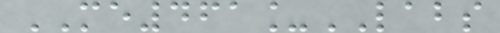ME461_LABS
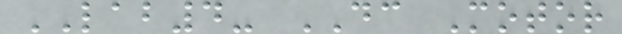LAB4- DC Motor
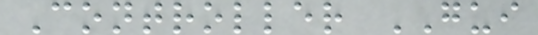Controller GUI
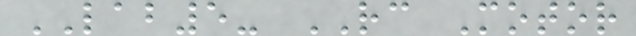LAB5- RC Motor
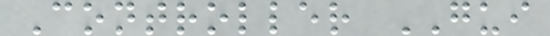Controller GUI
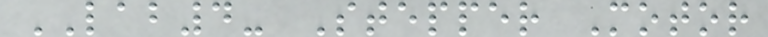LAB4- Stepper Motor
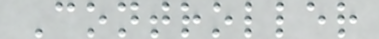Controller
